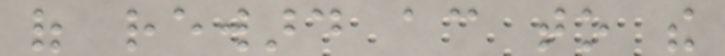of reward according to the
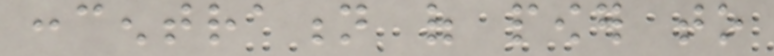concentration of power to
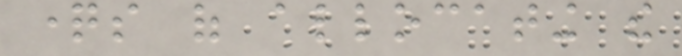questions of allocating the
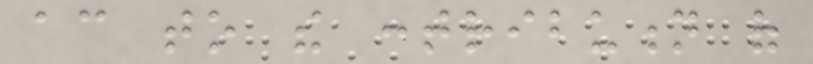according to the contribution of
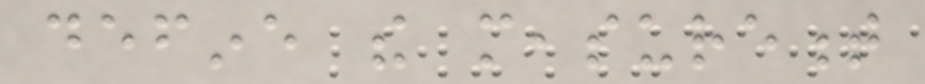define the measurement
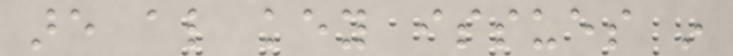are also key issues in
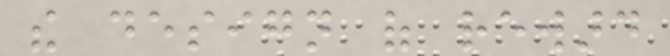the design of reward
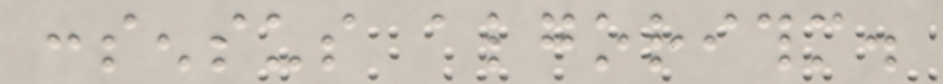consensus algorithm.
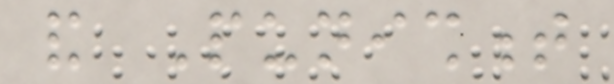and Punishment
